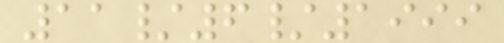11/6/1999
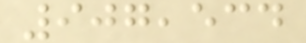907,534
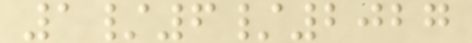1/6/2027
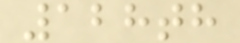128th
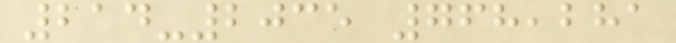214-2035 768,281
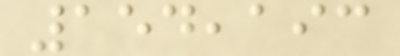154,193
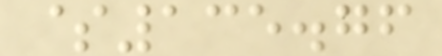$135.76
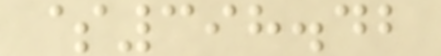$398.42
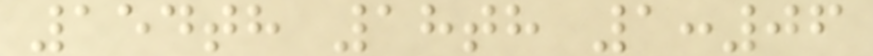154th 18th 1:06
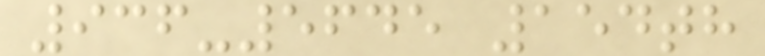936-5645 154th
